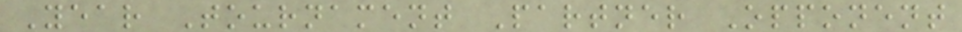Year Tournament Partner Opponent
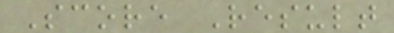Score Result
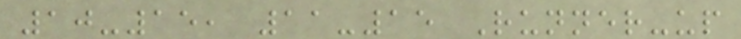10-15, 11-15 Runner-up
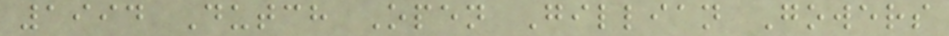1994 Dutch Open Gillian Gowers
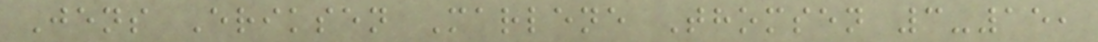Jens Eriksen Marlene Thomsen 3-15,
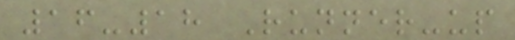16-18 Runner-up
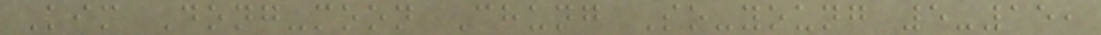Kim Dong-moon Chung So-young 5-15,
